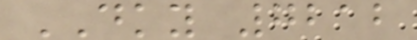DKY 7212
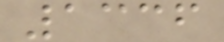1336
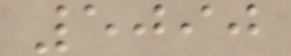5090
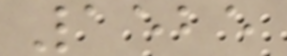1525
